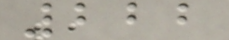222
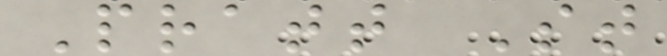Pratt St
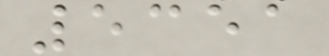5351
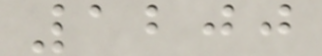1200
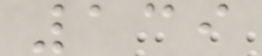139
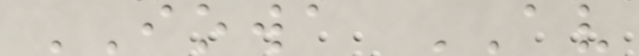IOWA AV
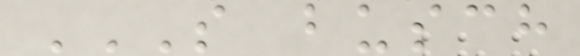S BUSCH
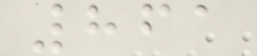861
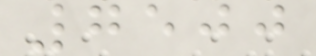7500
